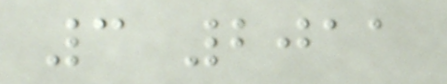3 2011
